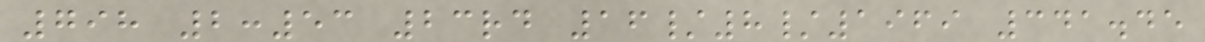798 2:53 23rd 16/8/1969 341.45
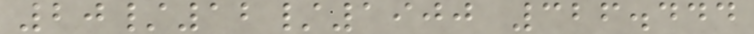20/12/1900 326.444
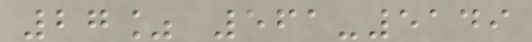27% 561-5149
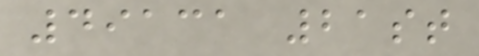49131 21st
